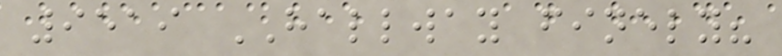9519 HALLWAY finely?
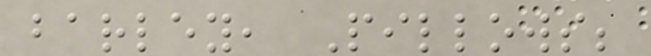barley, Pillows;
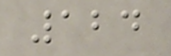124
